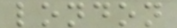london
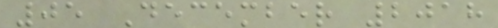05 December 2018
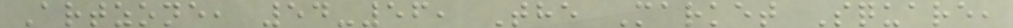Artzone, 54-56, The Market Square,
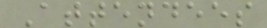Attendees
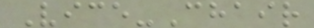Vice-Chair
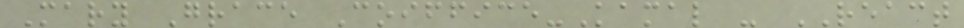Mary Grace Coiffice-Kamal - REACT
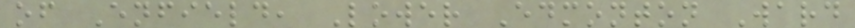of Enfield, Lower Edmonton Ward
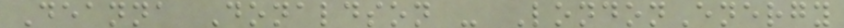Deanna Donaldson - LondonEnergy
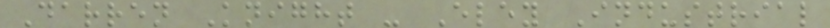Darren Knight - Eley Industrial
